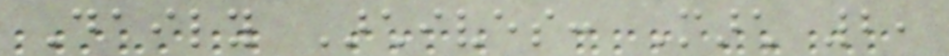Daily Archives: March 2,
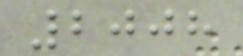2008
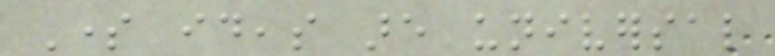Some ideas are universal
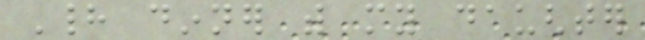Had dinner with my daughter
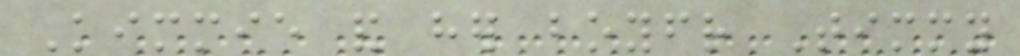Kimmie and her boyfriend Timmy
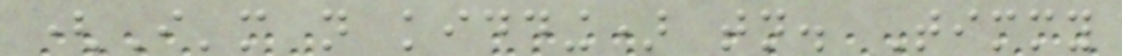(I'm not kidding) tonight. Timmy
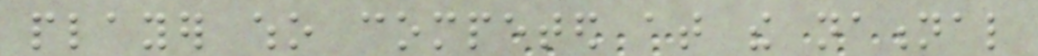player who competed at the national
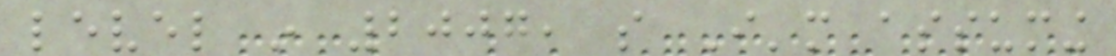level in 2007, so I'm assuming
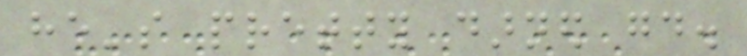he's pretty darned good.
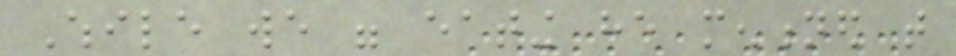While we were eating he mentioned that
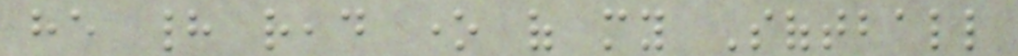he had read one of my Softball
